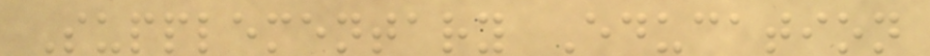Supplementary Education
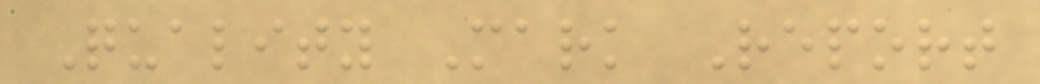Quality Mark Report
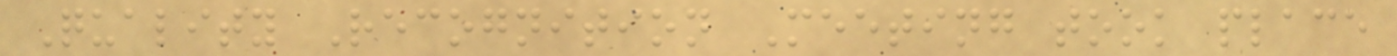Quality Recognition Meeting took place
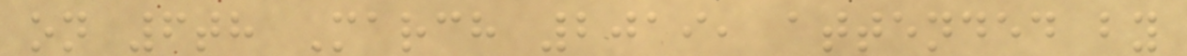on 6th March 2019, attended by
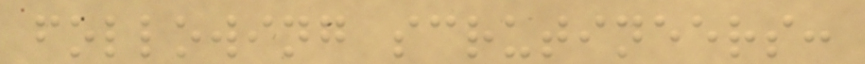following scrutineers:
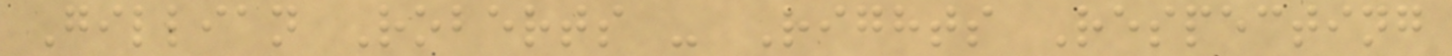Gillian Roberts - Rights Respecting
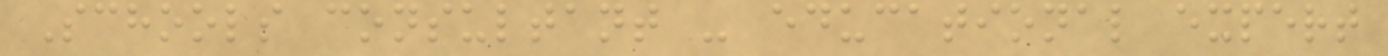Schools consultant - educational expert
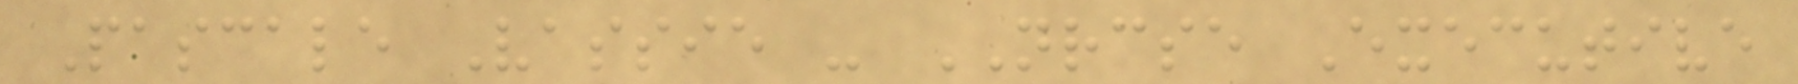Pascale Vassie - NRCSE Executive
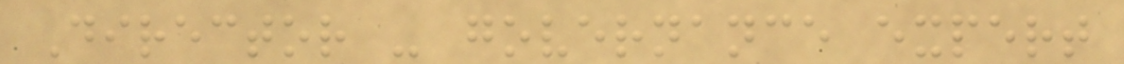Director - governance expert
